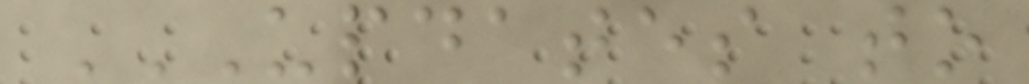UPDATES TO
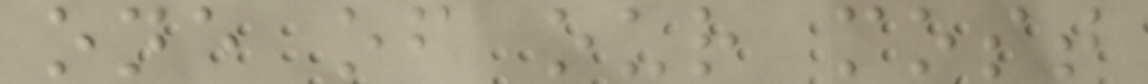one of our most
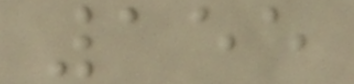155
